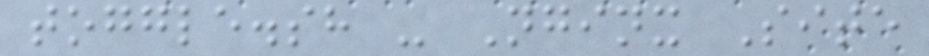toggle.sh - Nginx Site
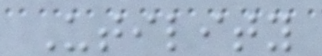Utility
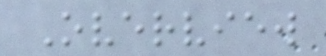Overview
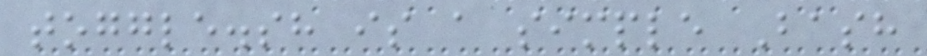toggle.sh is a simple Bash
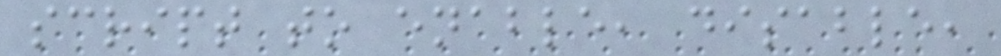script to enable, disable,
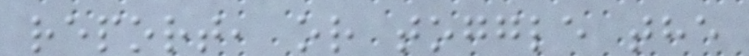report, or toggle the
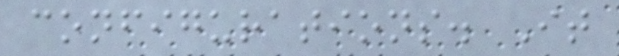configurations. It
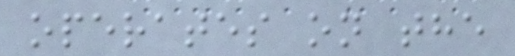operates on the
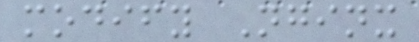modify Nginx
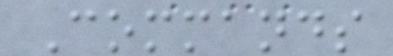Commands
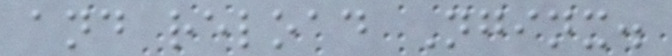and reload Nginx.
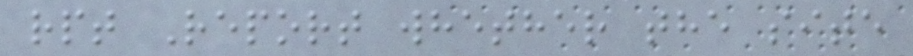rpt Report whether the site
